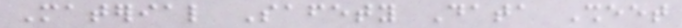Material Safety Data Sheet
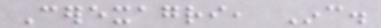Cerexagri, Inc.
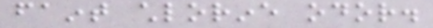faint chlorine odor.
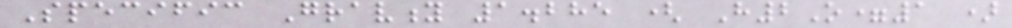Specific Gravity 1.285 ( H2O=1 )
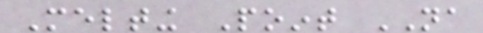Melting Point NA
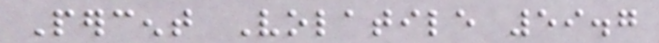Percent Volatile 59.7
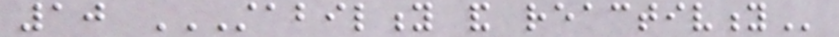10 STABILITY AND REACTIVITY
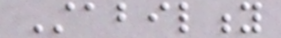Stability
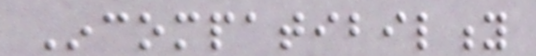Incompatibility
